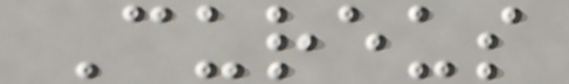Cureus
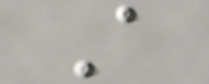A
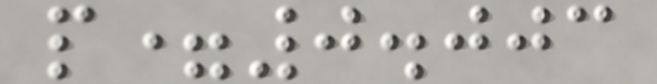p=0.003
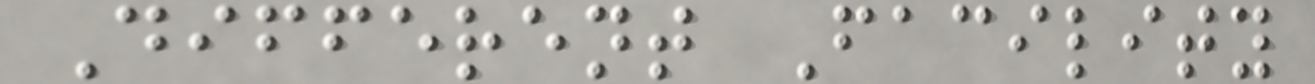Different Facility
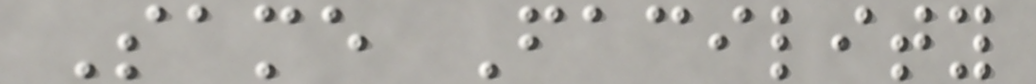Same Facility
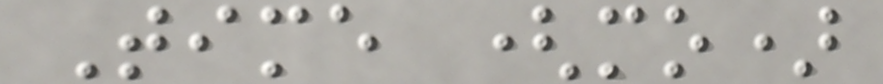Time (mo)
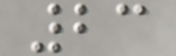23
